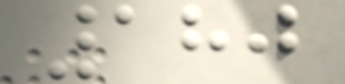180
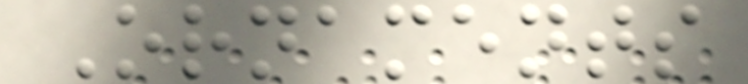Ornaments
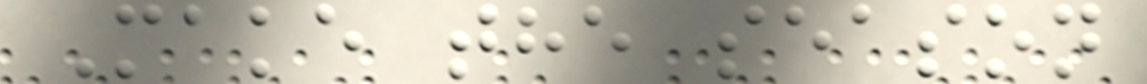Make the season
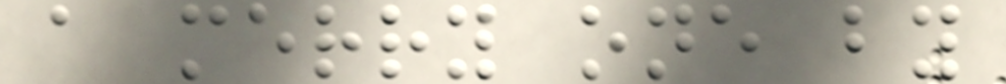a merry one by
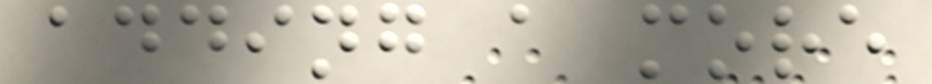adding a more
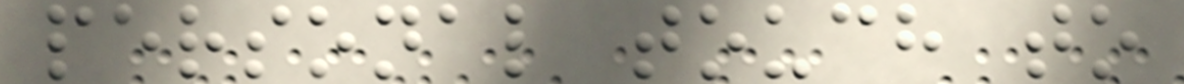personal touch to
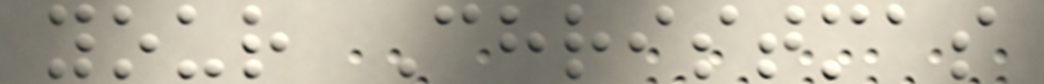your Christmas
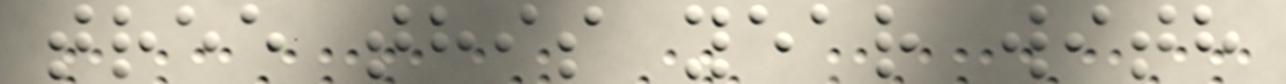tree this year with
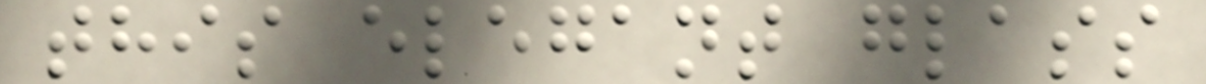this elegant glass
